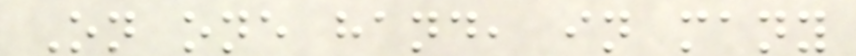On one hand, in many
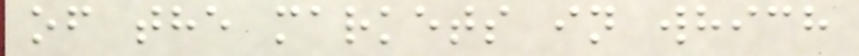of the markets in which
